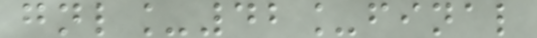gnl_42_final
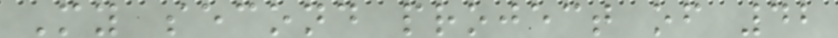My second project of 42
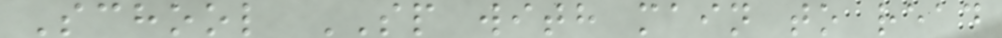School SP with main to read
